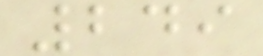249
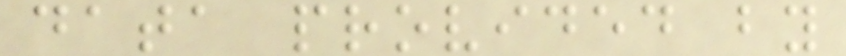data provided by
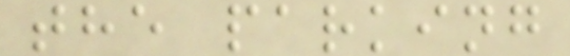the parking
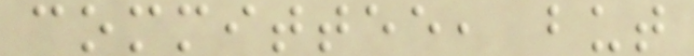committee, but
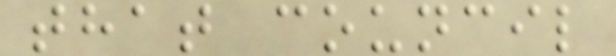that council
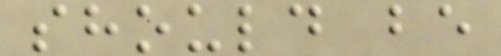should be
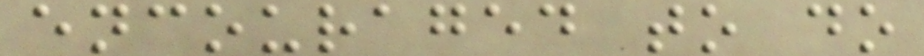encouraged to do
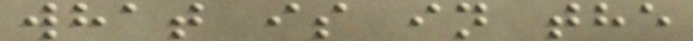what is in the
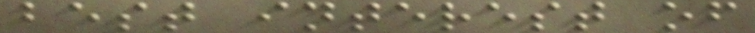best interest of
